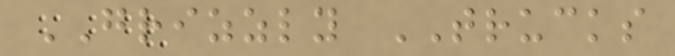GRIZZLY TRUCKS
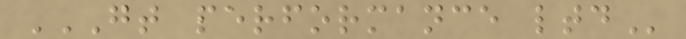GT PERFORMANCE LTD
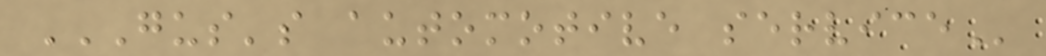GUS'S AUTOMOTIVE SERVICE
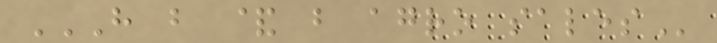H B & B AGRO SALES
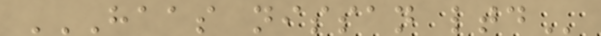HAAS NISSAN LTD
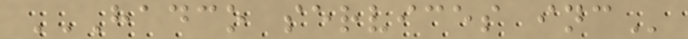HADCO SERVICES INC
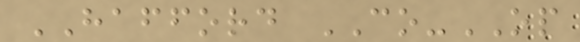HAFFORD CO-OP
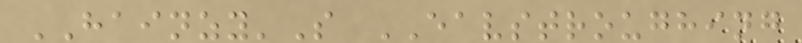HAINZY'S EAVSTROUGHING
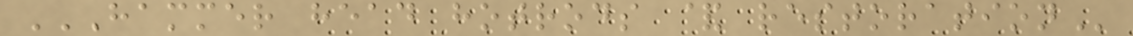HAMMER HEAD HOTRODS & RESTORATION
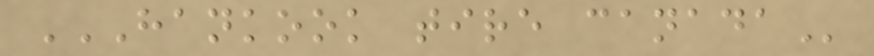HANKOOK TIRE CANADA
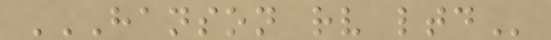HANSON RV LTD
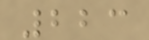223
